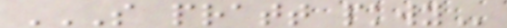S PRATT PKWY
